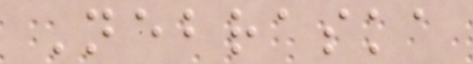Nebraska
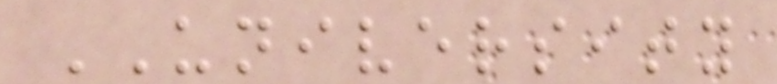UNIVERSITY
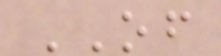OF
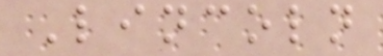Lincoln
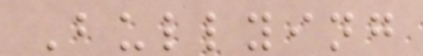Bullying
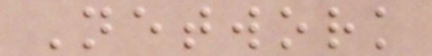Network
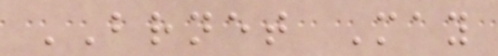BRNET May
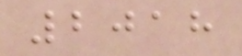2018
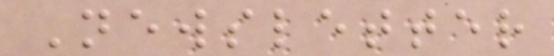Newsletter
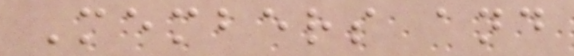Members and
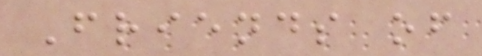Friends of
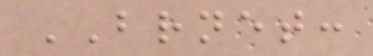BRNET:
